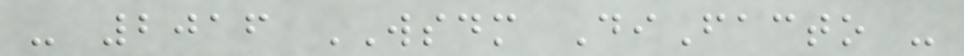- 2016 WSDM DiFacto -
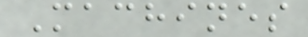Machines
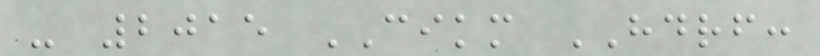- 2015 CIKM HDRF:
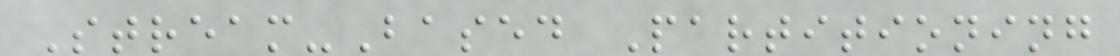Stream-Based Partitioning
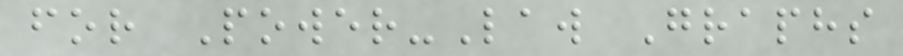for Power-Law Graphs
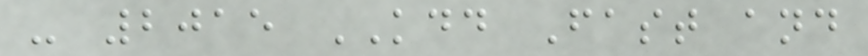- 2015 KDD Fast and
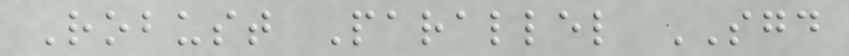Robust Parallel SGD
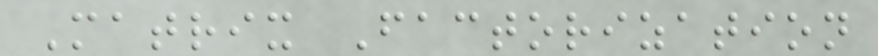Matrix Factorization
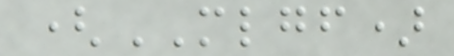(MLGF)
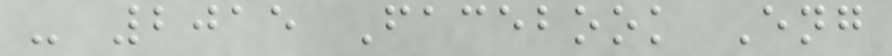- 2015 Facebook Eng
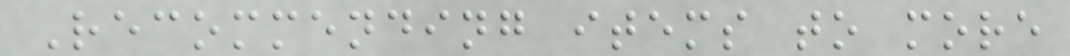Recommending items to more
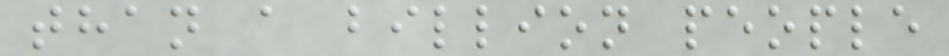than a billion people
